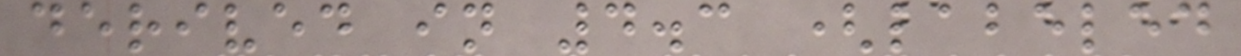derived in 4.3 (labeled
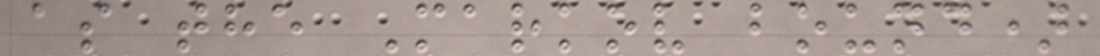as the Markov bound)
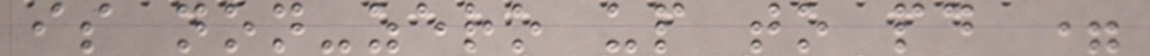is non-zero up to pd =
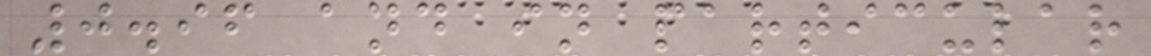0.96 and in particular
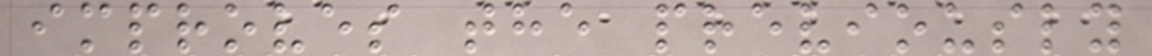improves the previously
